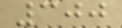300
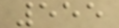555
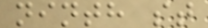ninth st
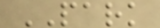PARK
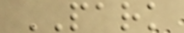PARK
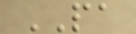PA
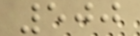500
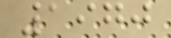1970
